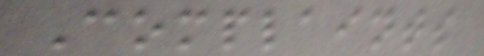Complaints
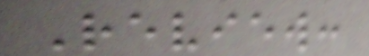Review:
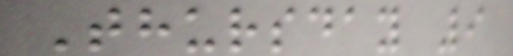Thursday 9
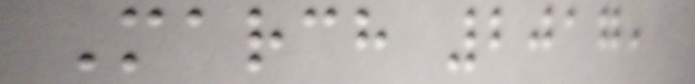March 2017,
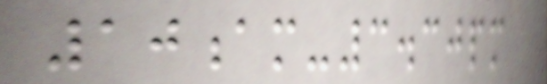10am-3.30pm
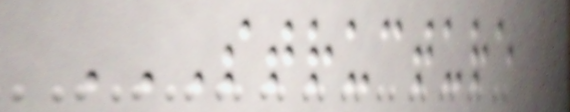STRUCTURE
